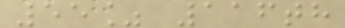55% 116th
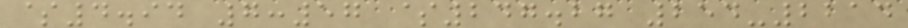$4.94 7:57 $247.27 254-2214
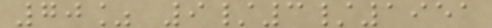70% 9/3/1951
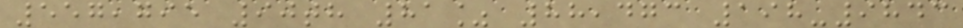557,795 90th 81% 88,473 198-9843
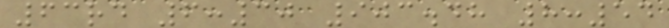63rd 6:30 903.48 8:54
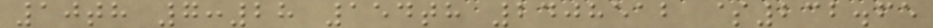10th 7:28 154th 2408512 $232.65
